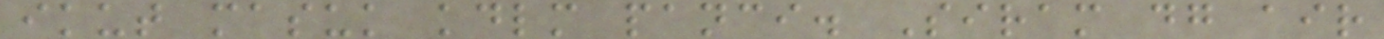ikut masuk kdlm panci. Siram dg air
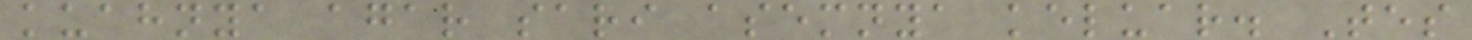kuahnya agar sari asemnya keluar. Tes
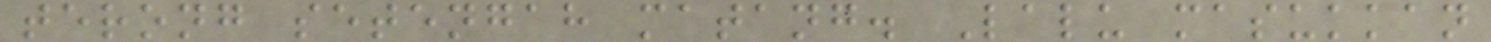terong setengah matang. Lalu masukkan
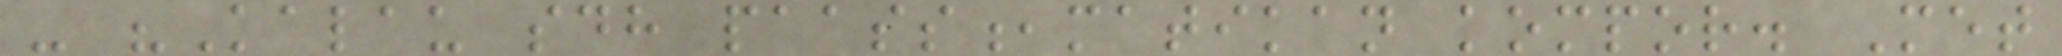- "Kalau sdh paass,matikan kompor. Met
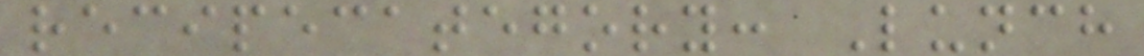recipecategory: Lunch
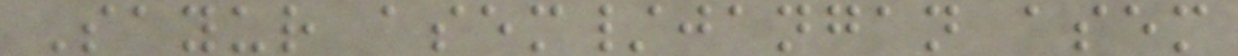Sayur asem/jangan asem
